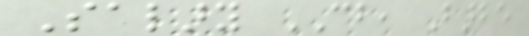Salary CB, Barbe
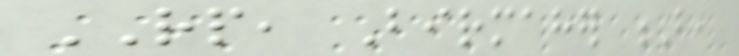RP, Birmaher B,
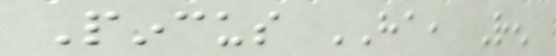Pincus HA, Ren
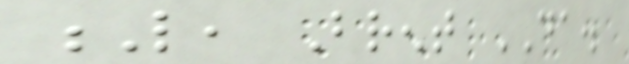L, Brent DA.
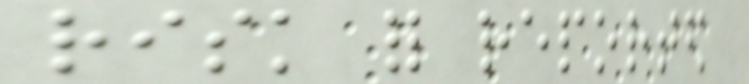risk for reported
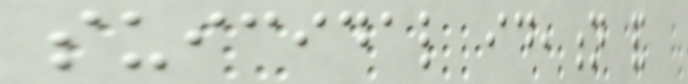suicidal ideation and
